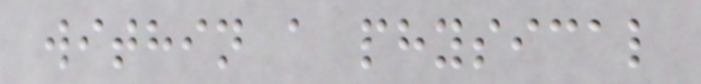within a physical
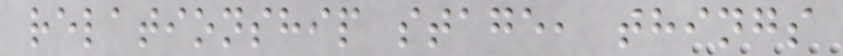relationship stage, things
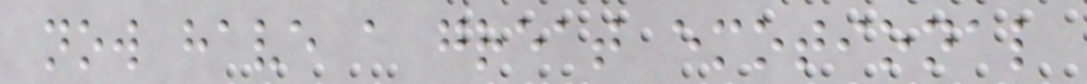now have a great emotional
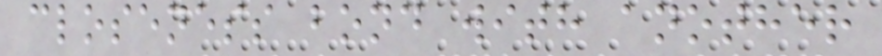closeness bond with another
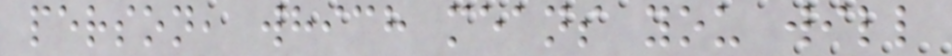person, which means you will
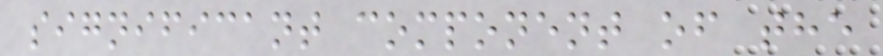significant component of the
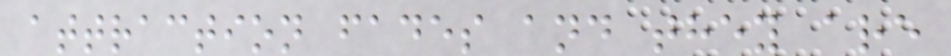attraction fades and they are
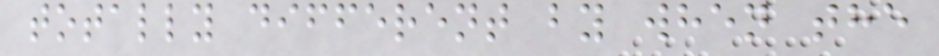totally different by when the
